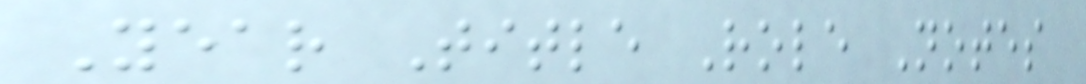Year Title Role Notes
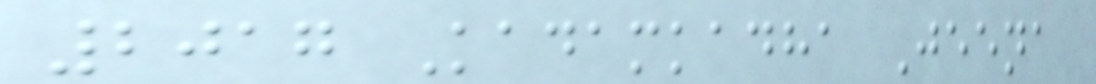2017 Kadamkadha Jeena
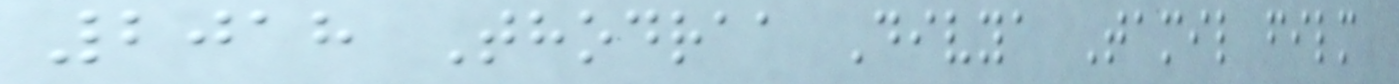2018 Thodraa Divya Tamil film
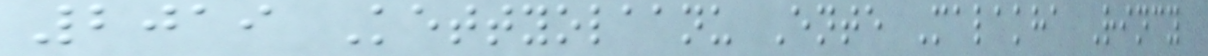2019 Kettyolaanu Ente Malakha Rincy
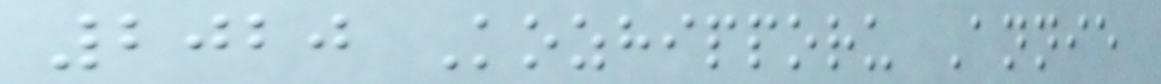2020 Kozhipporu Annie
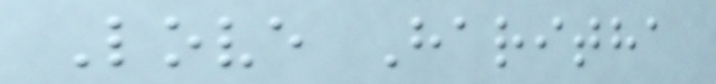Love Haritha
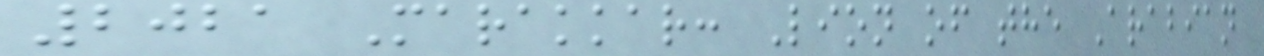2021 Marakkar: Lion of the Arabian
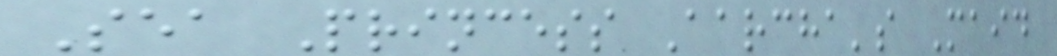Sea Princess Aarcha's Maid
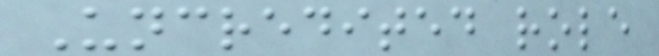Uncredited role
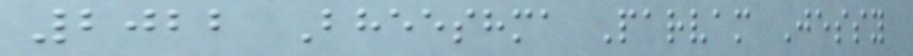2022 Bheeshma Parvam Jessy
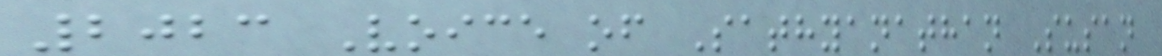2023 Voice of Sathyanathan Susan
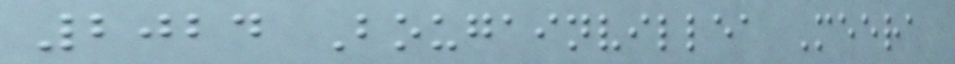2024 Bougainvillea Meera
